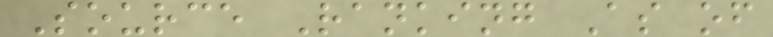Source Ranking As of
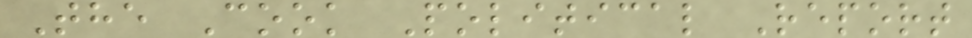The Cook Political Report
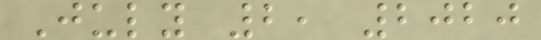July 2, 2020
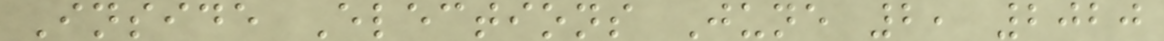Inside Elections June 2, 2020
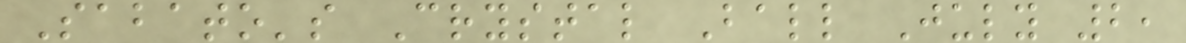Sabato's Crystal Ball July 2,
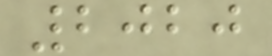2020
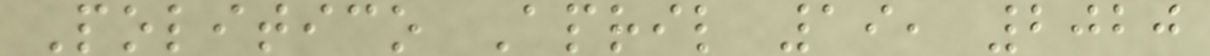Politico April 19, 2020
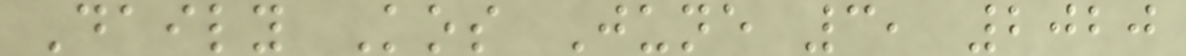Daily Kos June 3, 2020
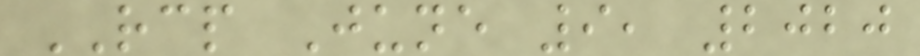RCP June 9, 2020
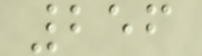256
